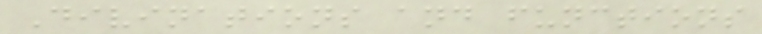Divinations and functions
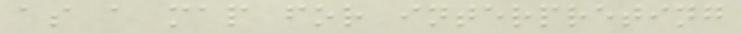as a map for interpreting
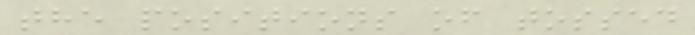the positions of tossed
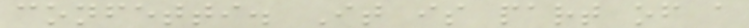confetti. It is part of a
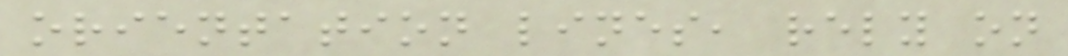orientation lines, rely on
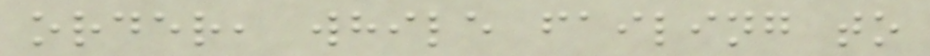order, while failing to
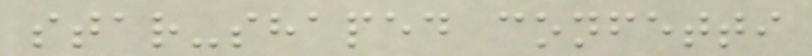star-shaped confetti
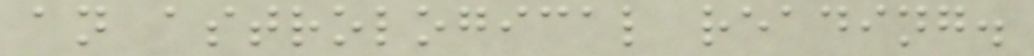an astrological reading.
